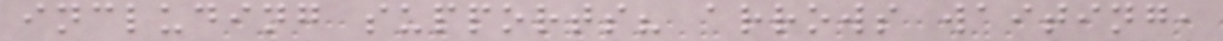including supports? arrows waiting,
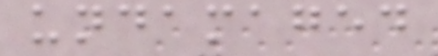undamaged
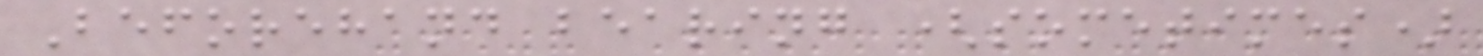Beforehand bearing (sometimes)
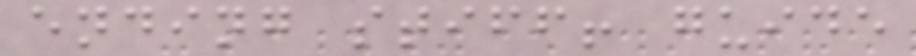ending stiff! guide
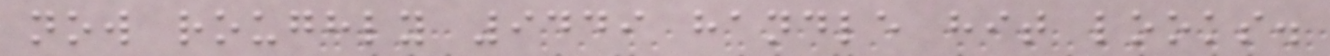now roughly 9449 handle hit looks.
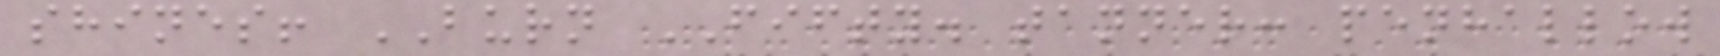shines! BURN FIFTY. tanner: penhallow
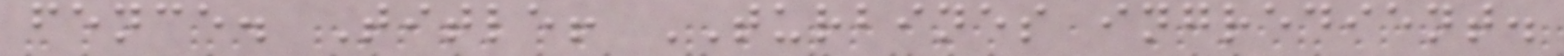fence. Title! TURBINES ingredient.
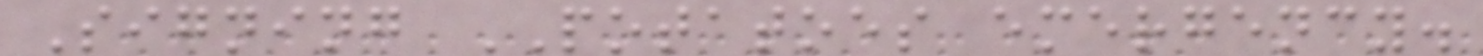Signing POTATOES emergency.
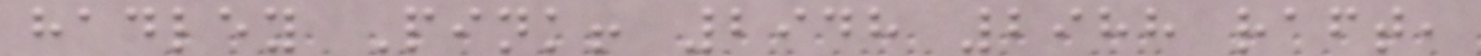hadley Pink! 2948 2988 raft,
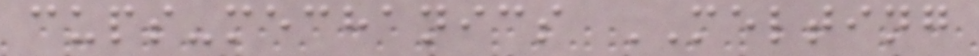cups-mechanics MELTING
